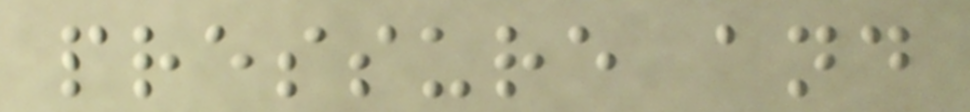pressure and
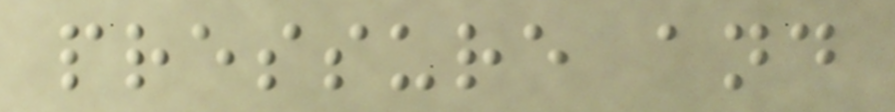pressure and
